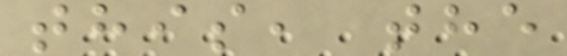this, the
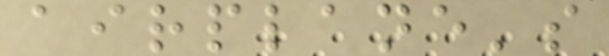airplane's
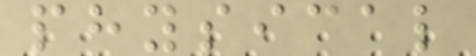physical
